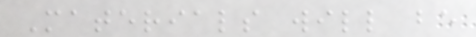Materials will be
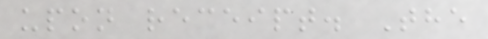upon receipt. The
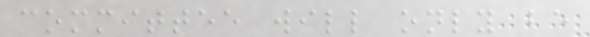committee will only be
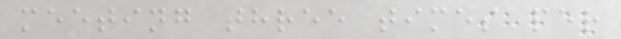meeting three times per
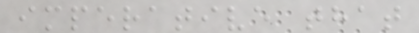imperative that
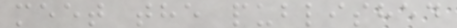meet the published
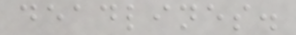deadlines.
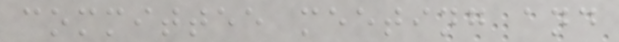committee meeting and
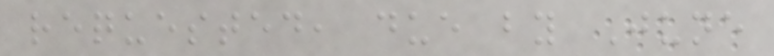requested, due by June
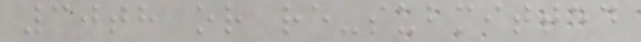30th or re-submitted
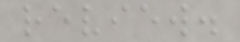review.
